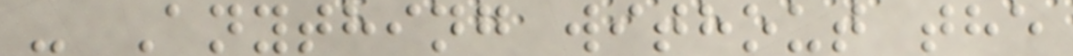- Anything without the
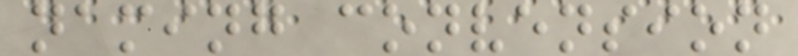naming convension
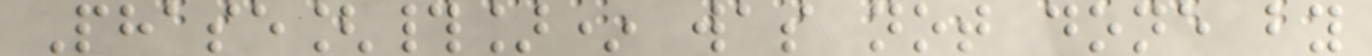Phase[#]* was not done by
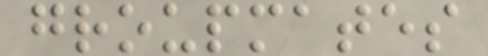groupmates
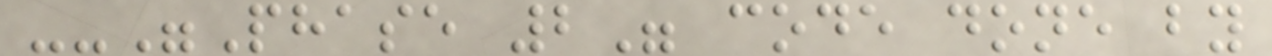--"Phase 2" code done by
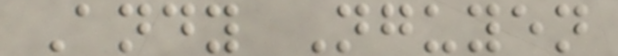Andy Nguyen
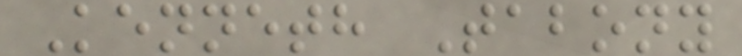Kenneth Tabony
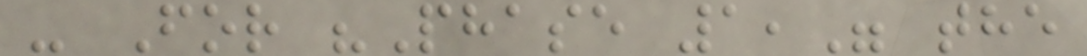- For "Phase 1," the
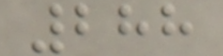288
